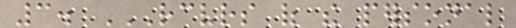3. RECEIVERS OF THE PERSONAL
